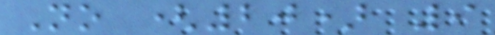No (20) 9
